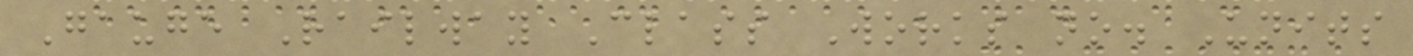Gauge Railway Class Works no. Units
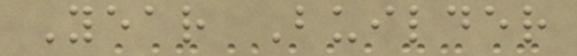Year Builder
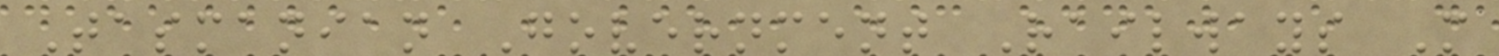Tasmanian Government Railways M
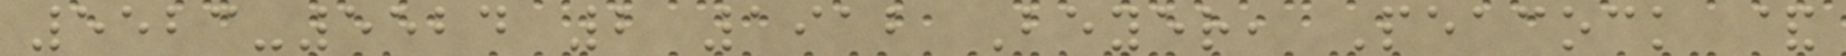5523-5524 2 1912 Beyer, Peacock &
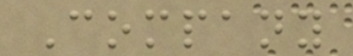Company
